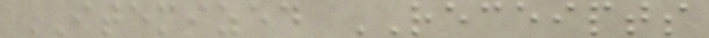ITEMIZED RECEIPTS
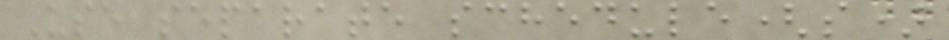Use separate schedule(s)
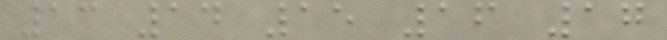13 14 15 16 17
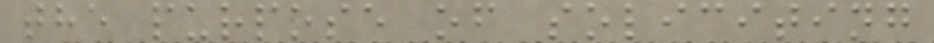the purpose of soliciting
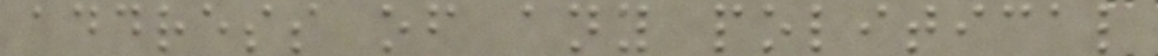address of any political
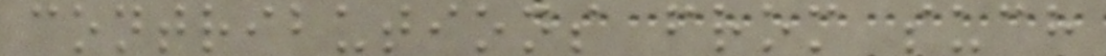contributions from such
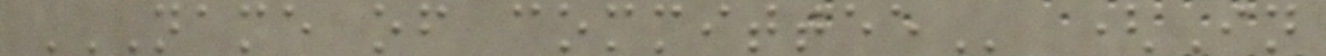NAME OF COMMITTEE (In
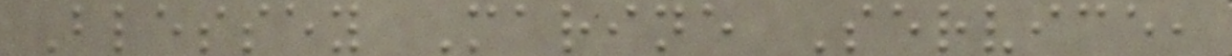Blessey Marine Service,
